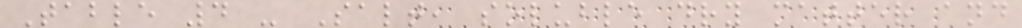Table 4 - Salt, soluble dry matter and
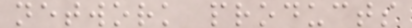network products
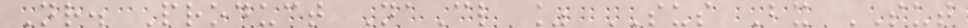Nr. Product NaCl % SUS Bx SUT
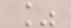%
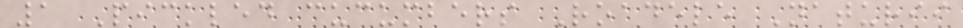1 Pickled cucumbers Roadele Naturii
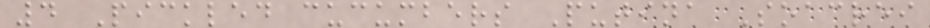4 Pickled cucumbers Putina Soacrei
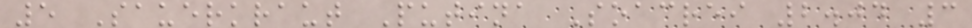5 Sauerkraut Putina Soacrei 2.04 3
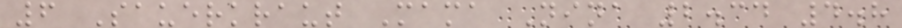6 Sauerkraut Mama Nina 2.34 4.8
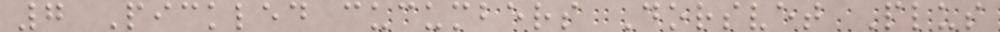7 Pickled cucumbers Dorsvet Plus
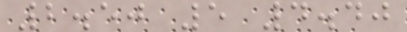2.50 5 4.40
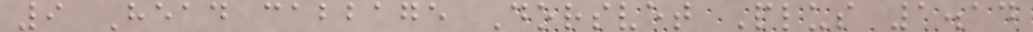9 Head cabbage Dorsvet Plus 1.14
